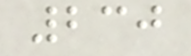230
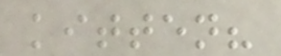kitten?
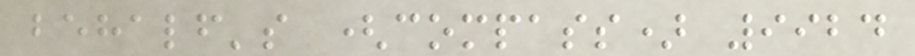behalf's (compass) 9924
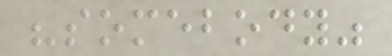"somebody"
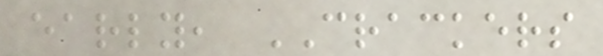early, CRACKERS
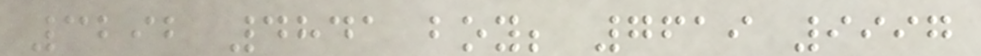3292 4841 boy; 7619 9997
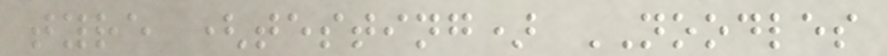tyre (testing) NOODLES
